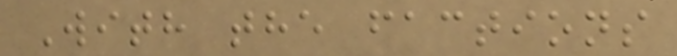With the factions
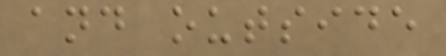and outside
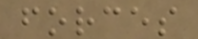forces
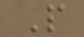P
